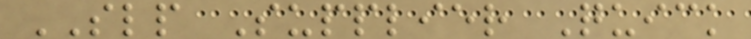SLP Supplier Quick
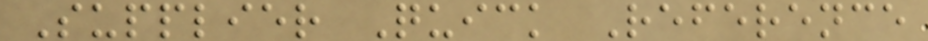Supplier Quick Reference
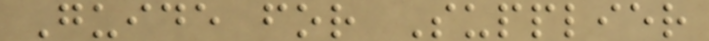Guide for Supplier
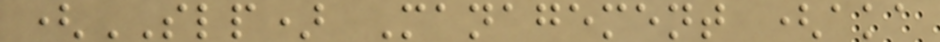(SLP) Management (aka
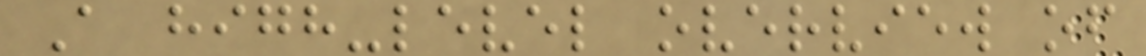A high-level overview of
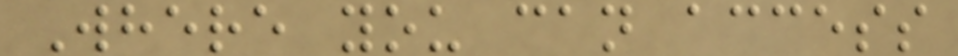Where you can access
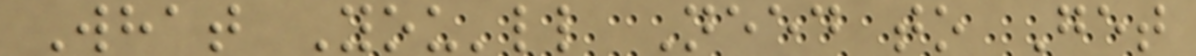What You'll Need to Get
